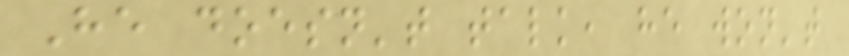He doesn't talk, he won't
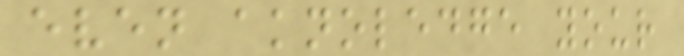even aknoledge your
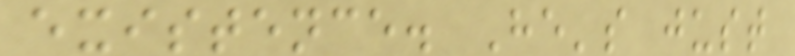existence. He's just
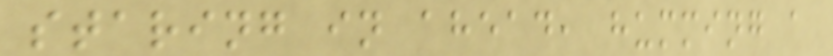staring in ahead, humming a
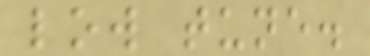low tune.
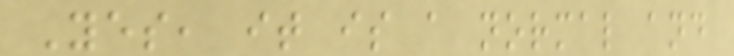Yes, it is a normal and
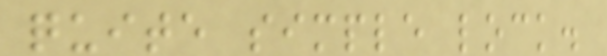quite simple lock.
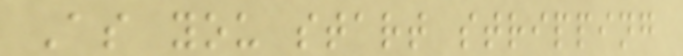As you start stripping
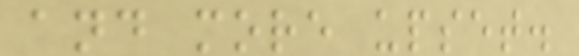and more upset.
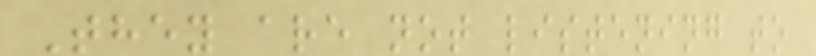They are not listening to
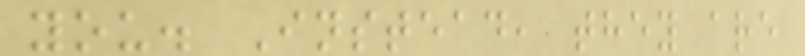you. Instead, they are
